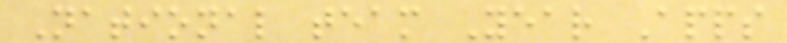National team Year Apps
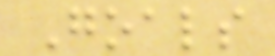Goals
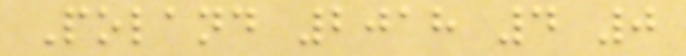Poland 2018 4 0
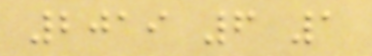2019 6 1
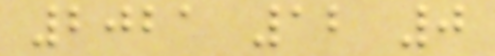2021 12 0
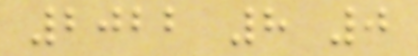2022 8 0
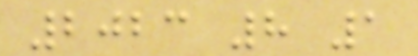2023 8 1
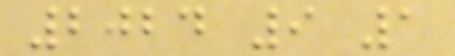2024 9 1
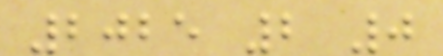2025 2 0
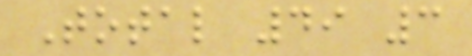Total 49 3
